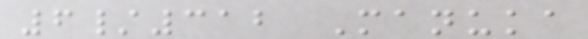6/312 Manuka
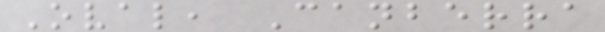Oval, Canberra
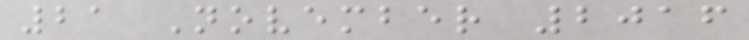21 November 2016
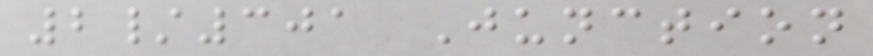2/301 Junction
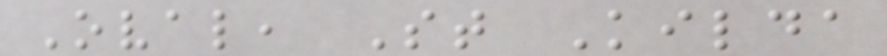Oval, St Kilda
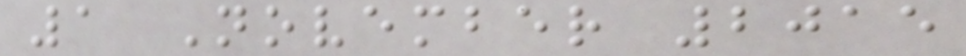1 November 2015
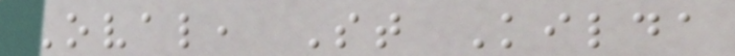Oval, St Kilda
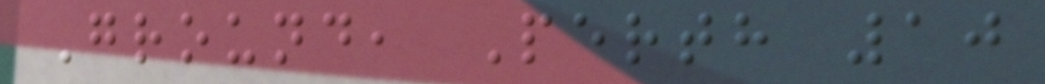Ground, Perth 10
